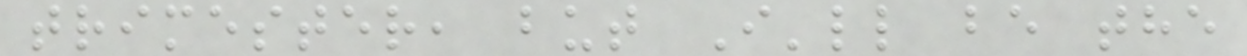trimester, but I'll be the
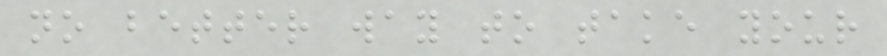no better way to take your
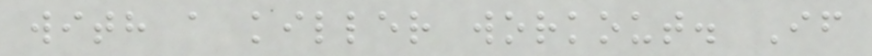with a killer workout. If
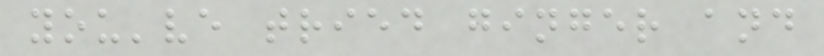you've tried ginger and
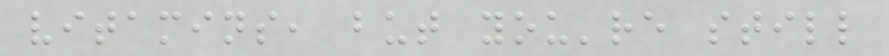vitamins, but you're still
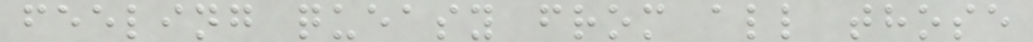feeling queasy from all those
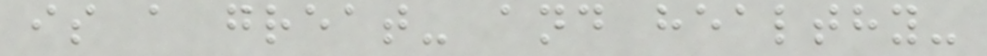is a great- and healthy-
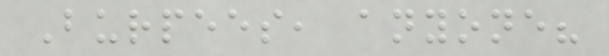Burpees, anyone?
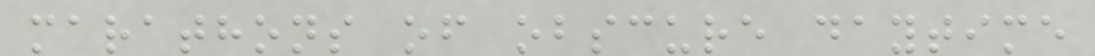marathons of obscure daytime
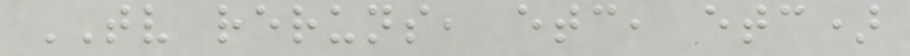TV reruns, etc, etc)
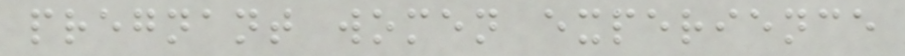pregnant women experience
